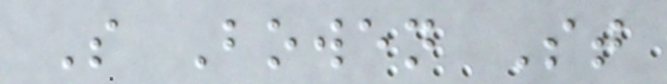S Bowen St
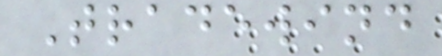Tradewind
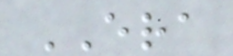ERA
